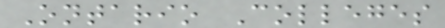Ontario Colleges
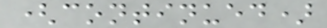(continued)
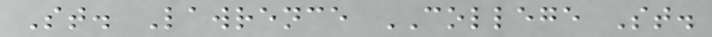St. Lawrence COLLEGE St.
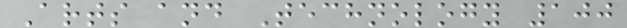Arts and Technology 100
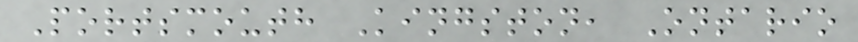Portsmouth Kingston, Ontario
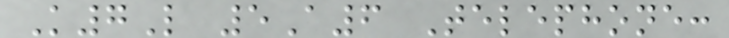K7L 5A6 Telephone:
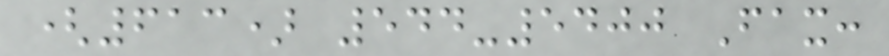(613) 544-5400 Fax:
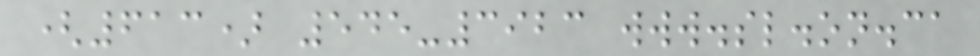(613) 545-3923 www.sl.on.ca
